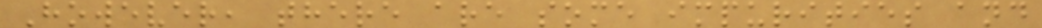However, there are some impurities and
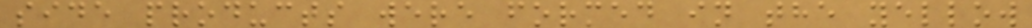side products were formed in the yellow
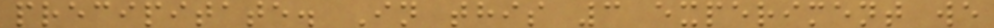precipitate. In this 3 experiment we
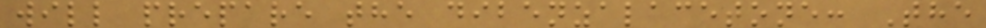will prepare the dibenzalacetone: The
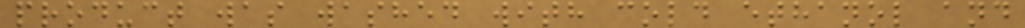product was washed with cold ethanol and
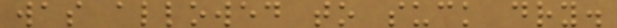was allowed to suck dry.
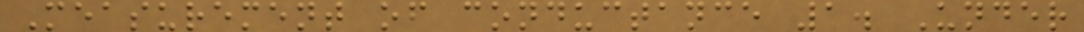Measurement of conductance 1. Under
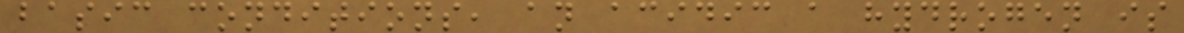basic conditions, an acidic a hydrogen is
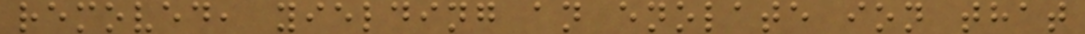removed, yielding an enolate ion that
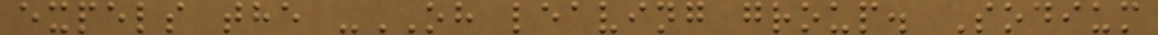expels the -OH leaving group. Sodium
